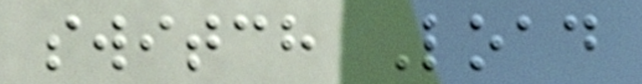switch Load
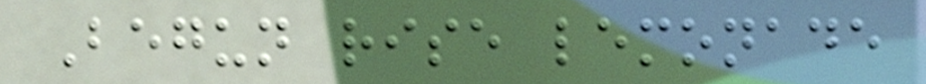Begun rise lemonade
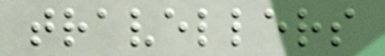travellers
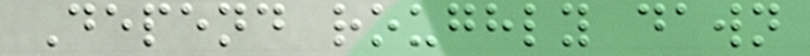Depend roughly dawn
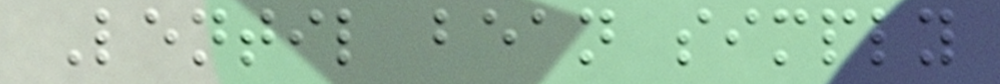Lentil bean simply
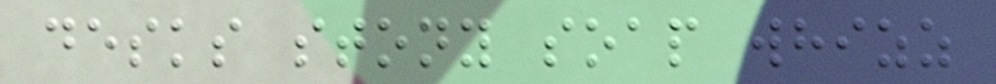desks stony soap whizz
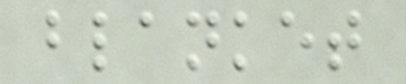blanket
